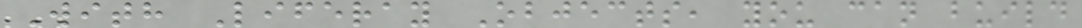With Liferay Objects, you can build
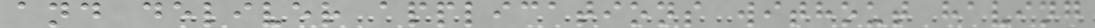and deliver applications without having
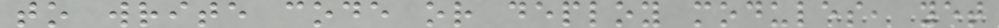to write code or deploy modules, yet
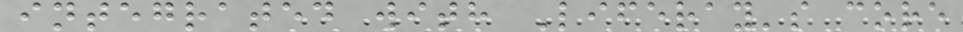integrated with Liferay's core
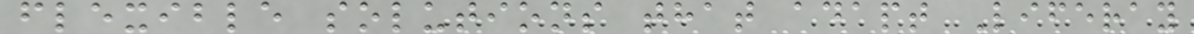flexible solutions that adapt Liferay
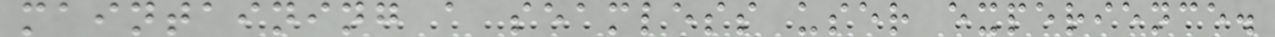maintaining a seamless user experience.
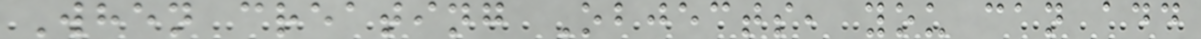When creating Objects, you can add
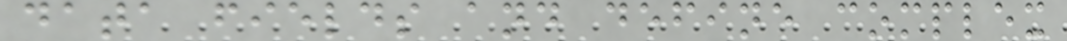data fields and define complex
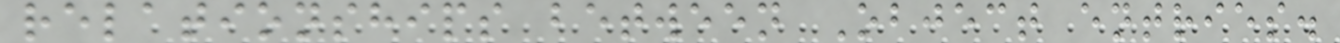relationships between Object entries.
